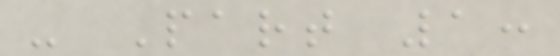- Part 1:
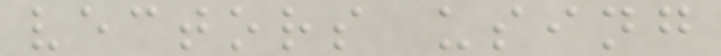vectors using
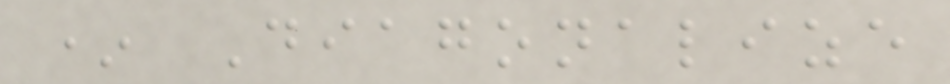* Diagonalize
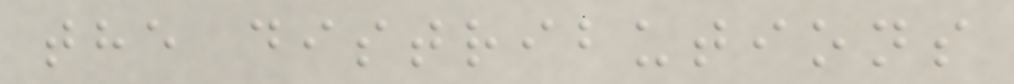the distributions
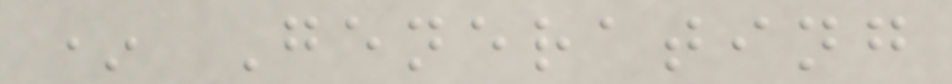* Generating
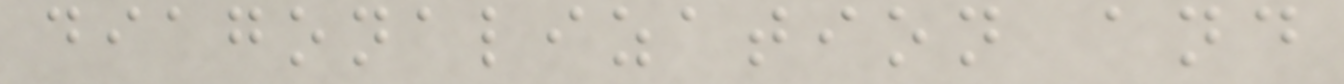diagonalization and
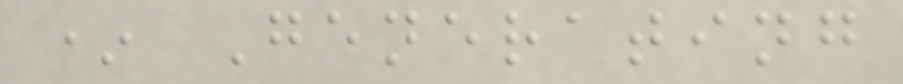* Generating
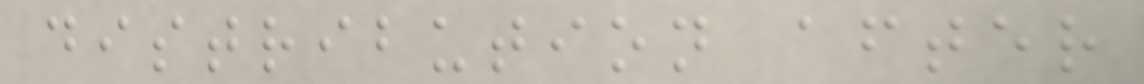distribution after
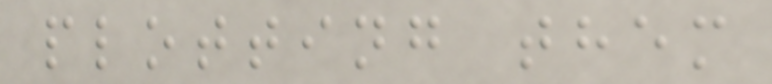plotting them
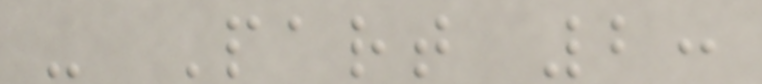- Part 2:
